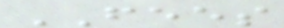FEES
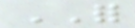FOR
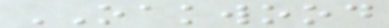OAKWOOD
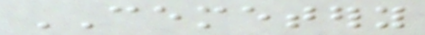CEMETERY
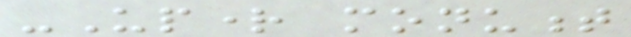-Upright monument
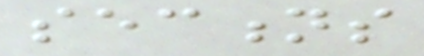sections
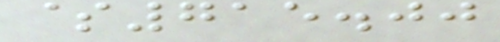$715.00
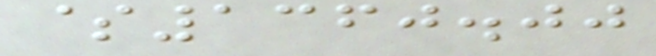$1360.00
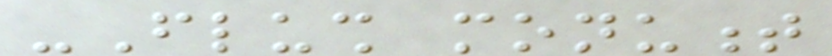-Flush monument
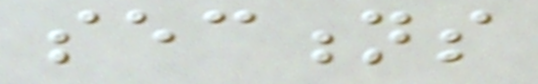sections
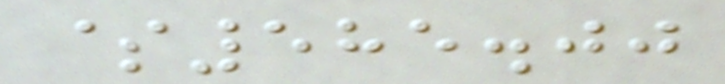$585.00
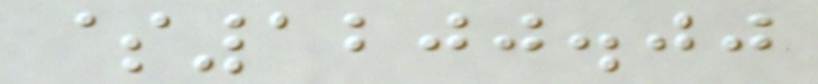$1200.00
